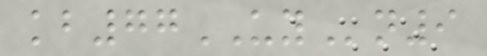kb77UYn9
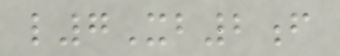l7Xb2f
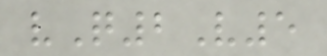vQ2V5
